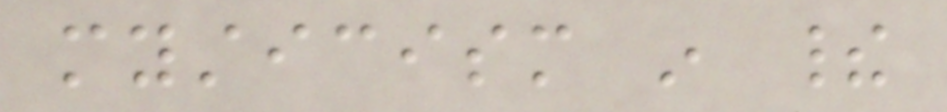mysticism in their
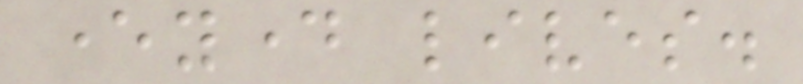everyday lives.
